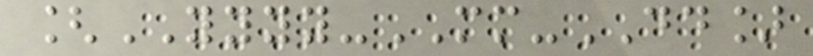[YYYY-MM-DD]
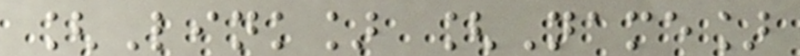[Link] [Name]
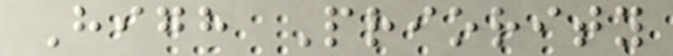High Priority
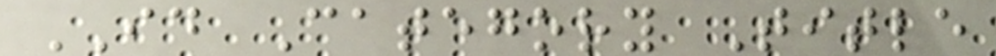ID Category Title
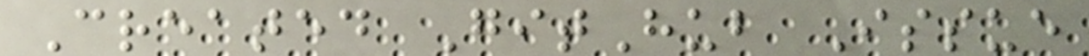Created GitHub Issue
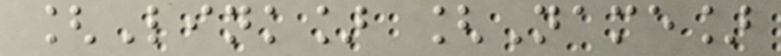[Link] [Name]
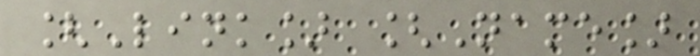[Link] [Name]
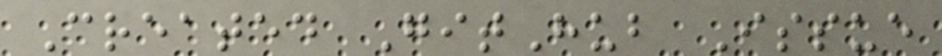Created GitHub Issue
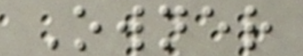Owner
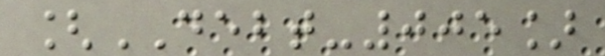[DEBT-005]
